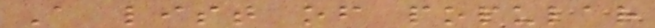A list of popular
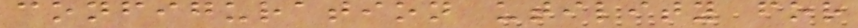configuration utility for
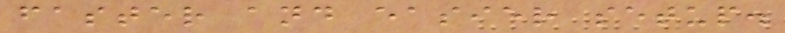faster and easier setup.
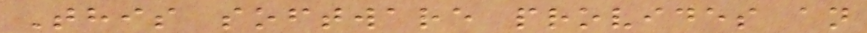This software provides an
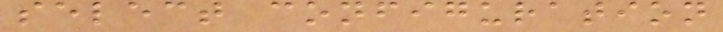select configuration
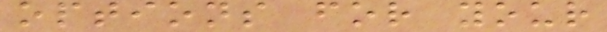options for your
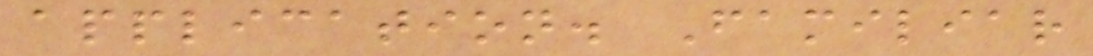application. Familiar
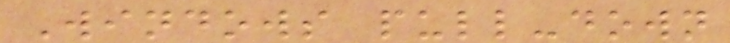Windows pull-down
